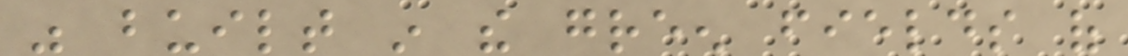was built in the green fields of
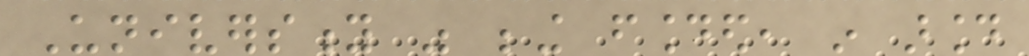University was being founded, in around
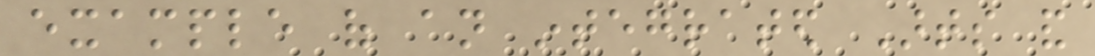example of an integrated Arts and
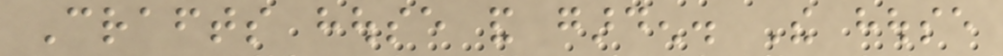Crafts house and garden. The house
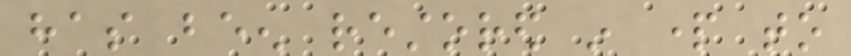has been restored in part to
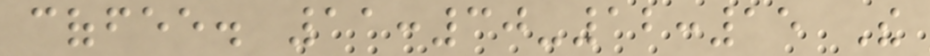coffee. 11:30-12:15 The
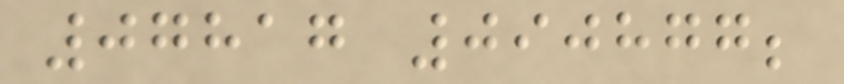07817 090877;
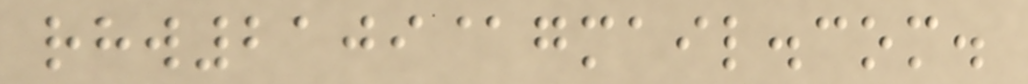rhw2109@gmail.com.
